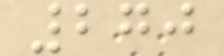270
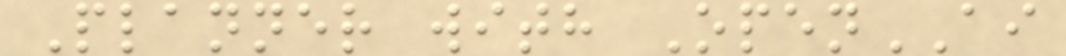Planner with OpenAI
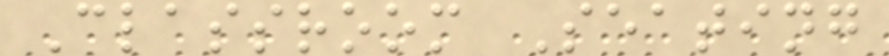Classroom Seating
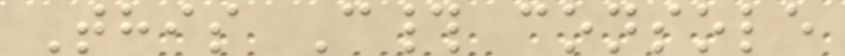This C# console
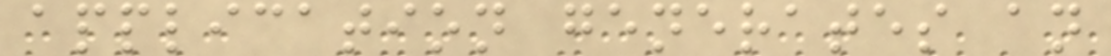application generates an
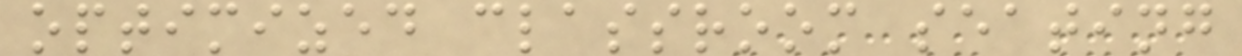optimized classroom seating
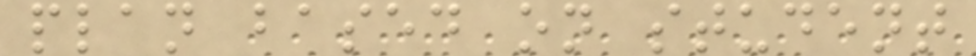plan based on student
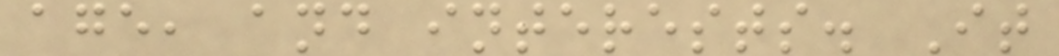age, and interests. It
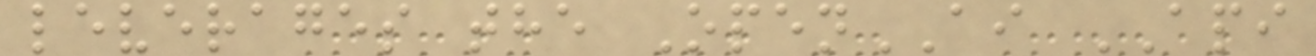leverages the OpenAI API
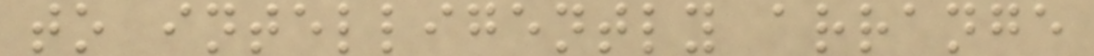to intelligently arrange
